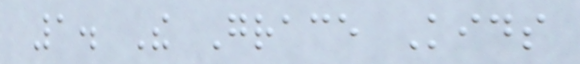1. The Grace Kids
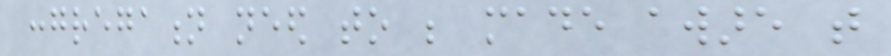congregation need to be made aware that
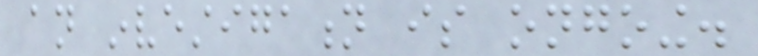an investigation is ongoing.
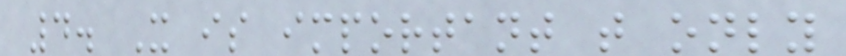4. It is important that only
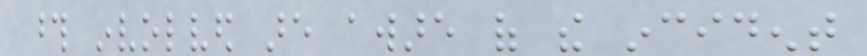those involved are aware of the incident
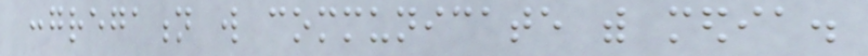congregation will communicate with media.
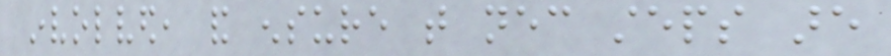involved, and ensure that necessary steps are
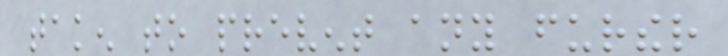taken to prevent any further
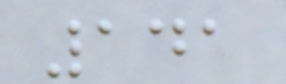141
